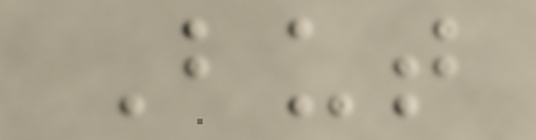But
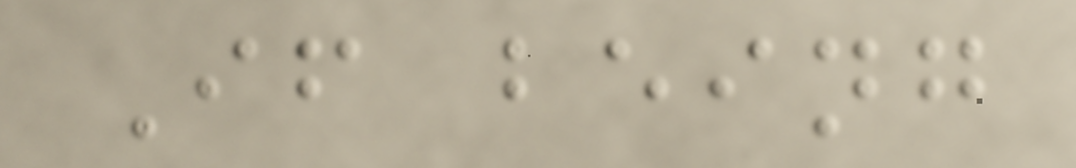If being
